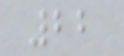22
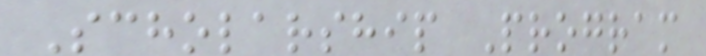Scholarship Program
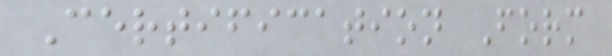Certification Form
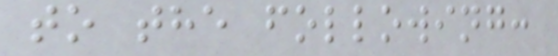to the following:
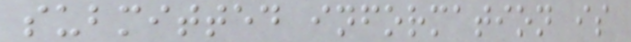submitted information is
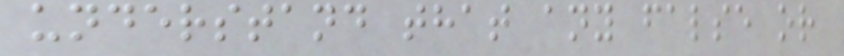understand that any false or
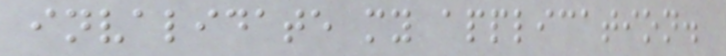invalidate my application.
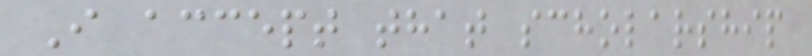I accept that scholarship
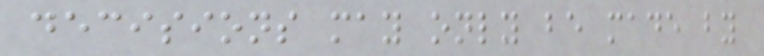decisions may only be made by
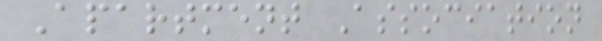Apartment Association
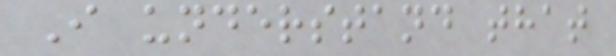I understand that
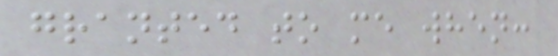granted to me when:
